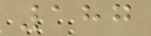187
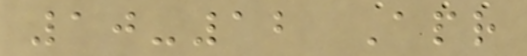10-12 Apr
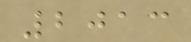2013
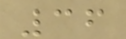36
